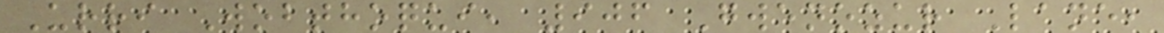Urri Wobthoqui, 906 Gwenozur Lane,
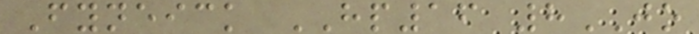Fyneick HP16 8JO
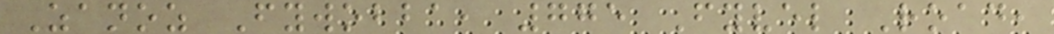Zanoz Fywobba, 775 Fyvel Road,
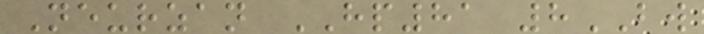Neurzan HP81 8BW
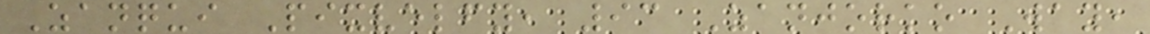Zanqui Pixvelfy, 93 Zanjorko Way,
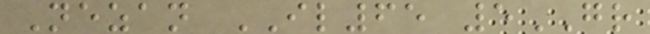Nezan IL65 5GR
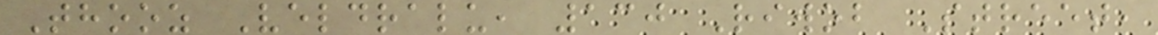Thooz Veldralu, 130 Riwob Street,
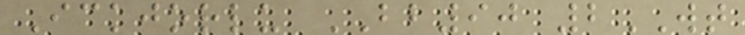Ickjorlu BB90 2WT
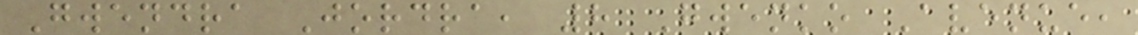Gwendra Jordra, 8 Gwenko Avenue,
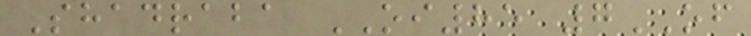Shadraba OI85 7OF
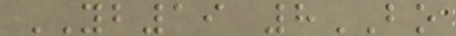YB19 8BO
